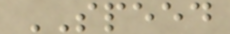SPEED
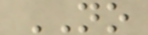NO
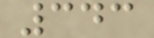343
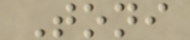Toni
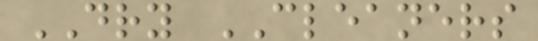DRY CLEANERS
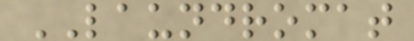LAUNDROMAT
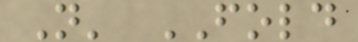N' FOLD
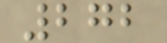272
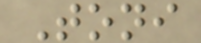Toni
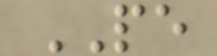PE
